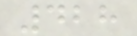428
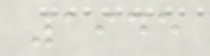1945
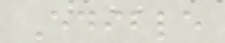Edible
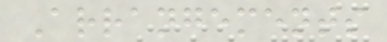Arrangements
